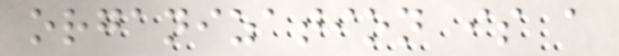organization is a
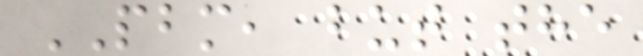PBM, but the
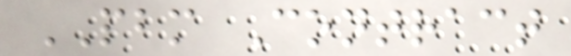PBM Contract
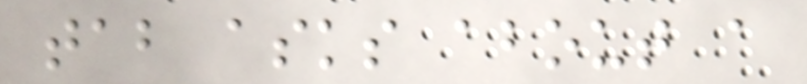tab asks about a
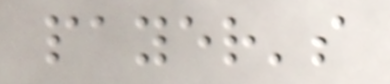payer's
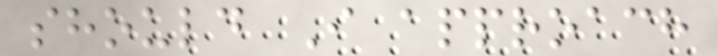should I approach
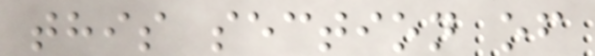this section of
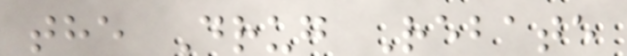the Drug Rebate
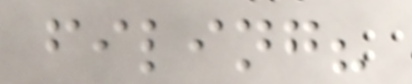filing?
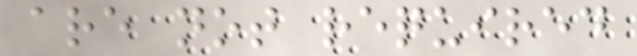are not required
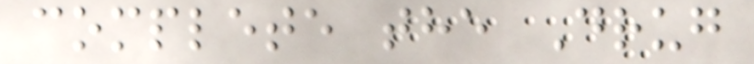complete the Drug
